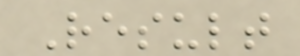Result
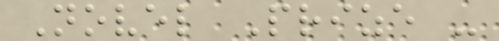Novel Prize -
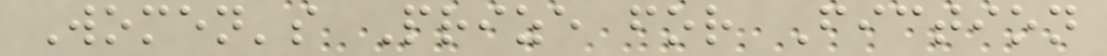Women's Prize for Fiction
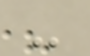-
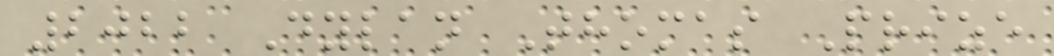2022 Dylan Thomas Prize
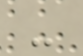-
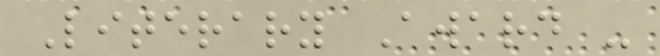Literary Award -
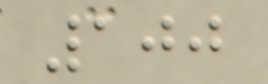100
